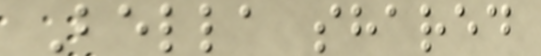Bella shared
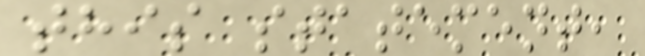this statement,
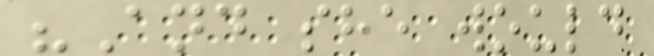"And she would
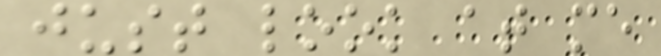just look at me
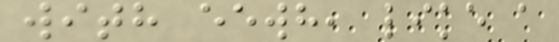with eewh, like a
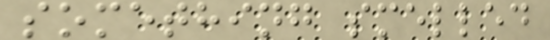something smelled
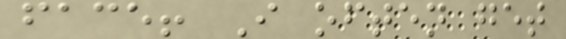face! I often get
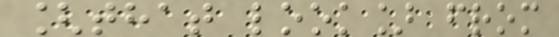[that look] from
